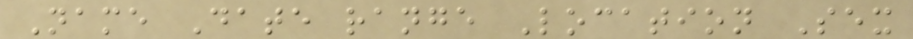Name Date range Location Sex
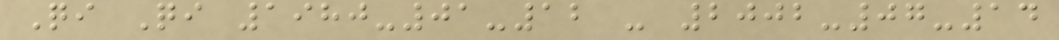Qi Qi 1980-01-12 - 2002-07-14
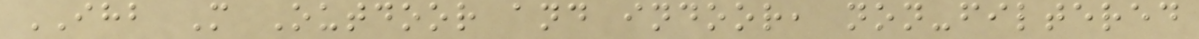IHB M Outdoor and indoor, non-filtered
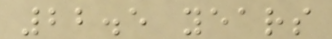22.5 years
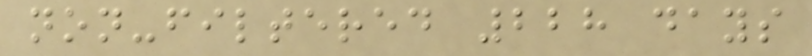non-filtered 228 days
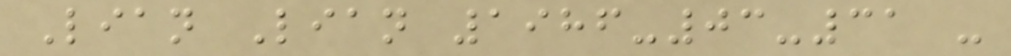Lian Lian 1986-03-31 -
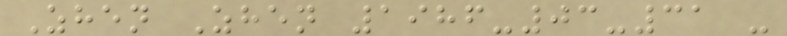Zhen Zhen 1986-03-31 -
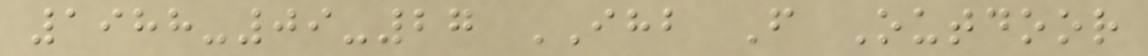1988-09-27 IHB F Outdoor
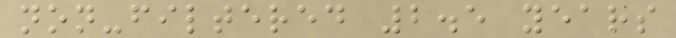non-filtered 2.5 years
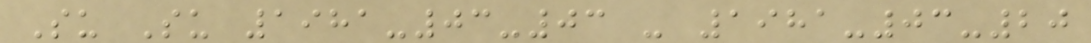Su Su 1981-03-03 - 1981-03-20
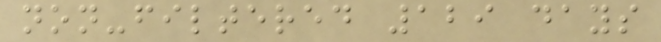non-filtered 129 days
